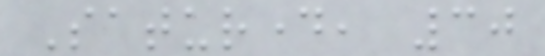Saturday, 30
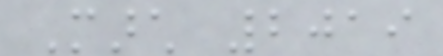March 2019
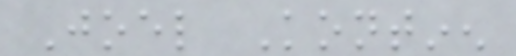Joel Kontinen
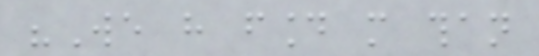"We have found more than
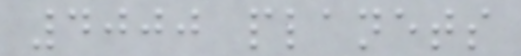4000 planets
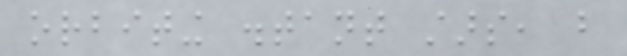orbiting distant stars, but
